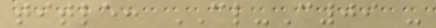title: CL-C09 -
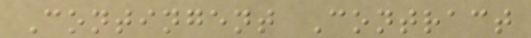Contingent Contract
